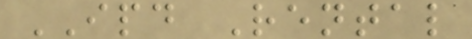IPD Rental
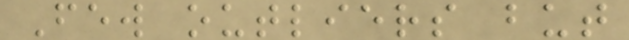Few outliers but
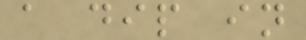a dip in
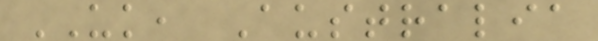UK, Australia
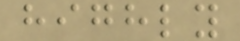highly
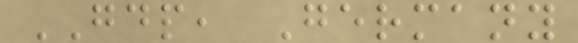GDP, Germany
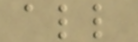all
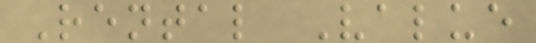Rental Value
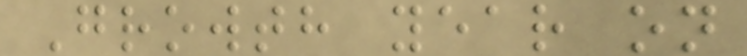Growth year on
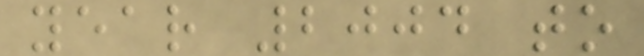year 2004 to
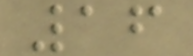16
